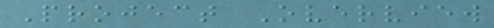Project Overview
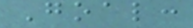Goal:
